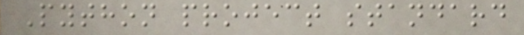Python project standard
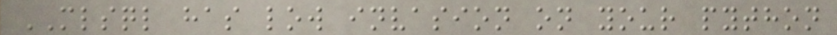MLSQL has low invasion on your python
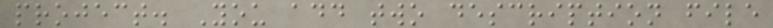project. You add two description file
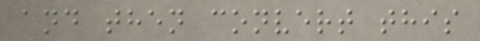and then convert this
